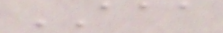AAA
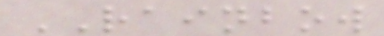RAINBOW
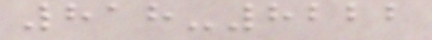818-8222
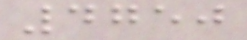4750
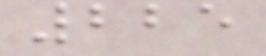225
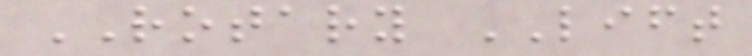ROTARY LIFT
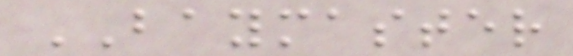BAYMASTER
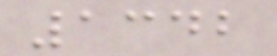1342
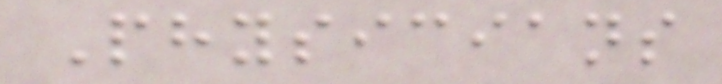Physicians
